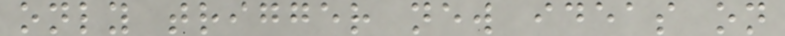only trigger new ideas on
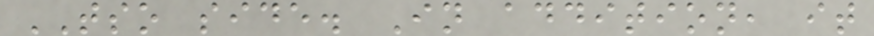TSO side. In addition, it
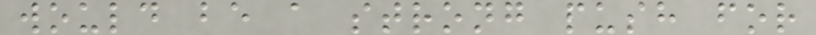would be a strong push for
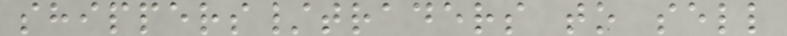shippers/traders to sell
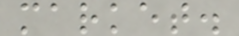market.
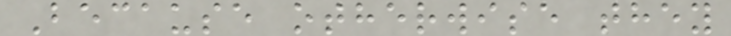Because otherwise they
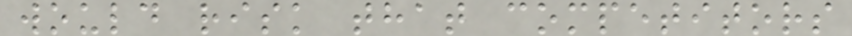would risk that competitors
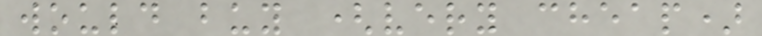would buy (very cheap)
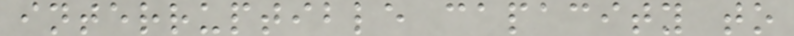interruptible capacity to
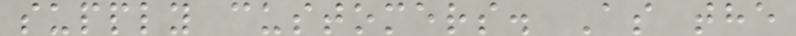supply customers. As the
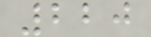220
